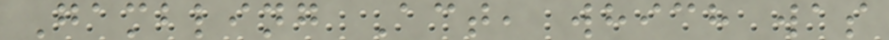Gambling Act, which was
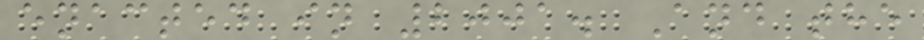enacted in 2001. And the
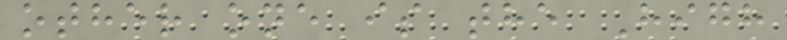other one is the High
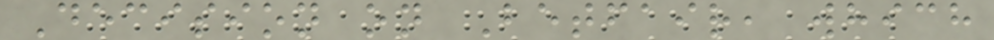Decision on Betfair, which
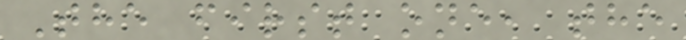The first one, the
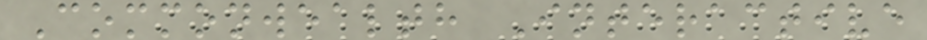Commonwealth Interactive
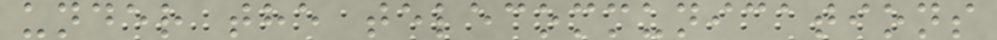under the telecommunications
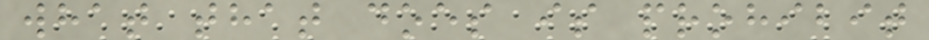what that does is prohibit
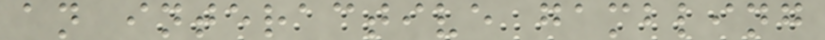an interactive gambling
